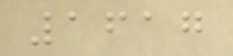1617
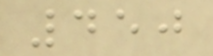450
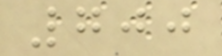700
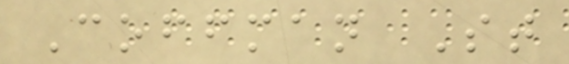Coffman St
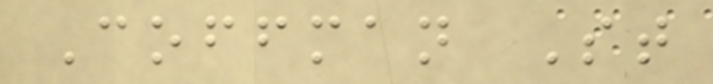Coffman St
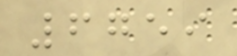6759
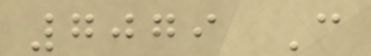7079 C
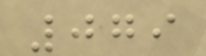079
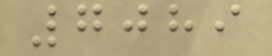7089
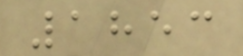1853
